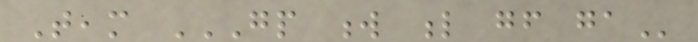Team GP W L GF GA
